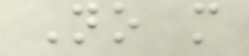No more
